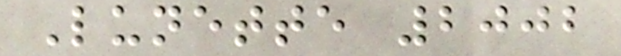Lunette 2002
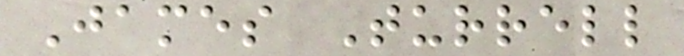James Turrell
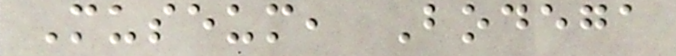Museum, Bodega
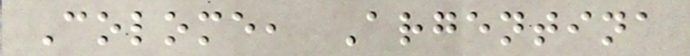Colome, Argentina
